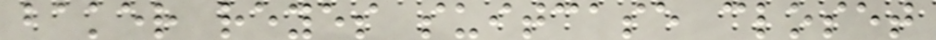baker reyes suitcase closet
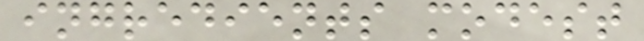ingredients modest
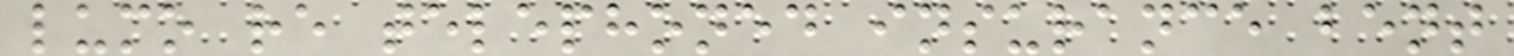lumo re telephoned insurance bent
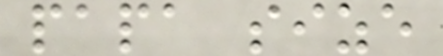papa size
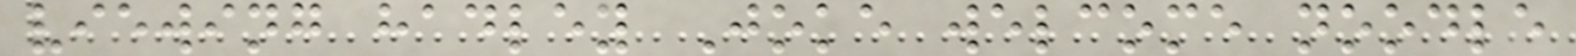viewing hadley Joke welcome noodle
